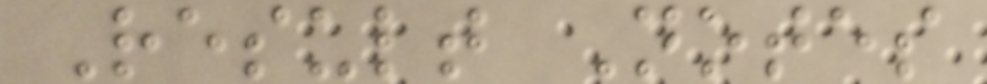Result Notes
